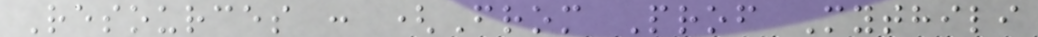Resources : (From Prof Mythili
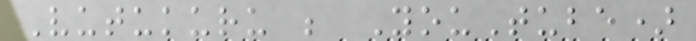Vutukuru ; YouTube)
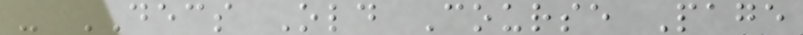- DECS Old Course Page
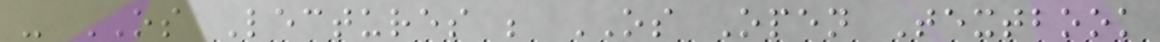- OS Lectures ; OS Open Textbook
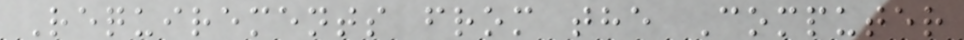Requirements from the Computer
